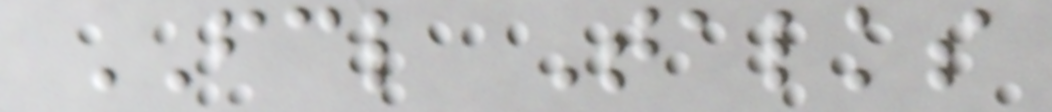FCL Talks
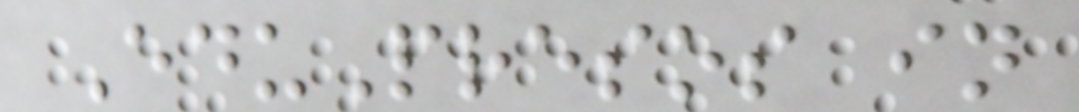EduPresos in
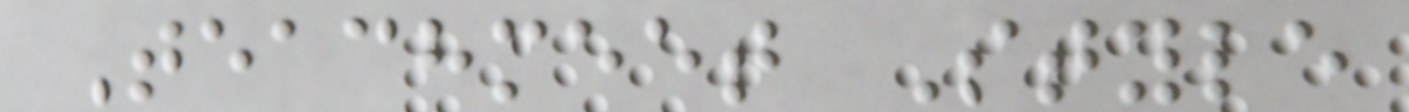Teachmeet Style
